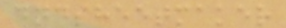dndsheetmaker
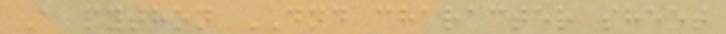A python DND character sheet
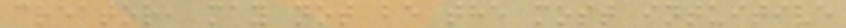creator, may not be the most intuitive
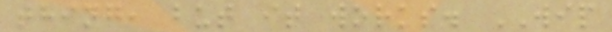thing, but it works. WIP
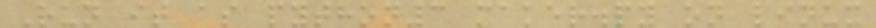Run it as python3 maker.py on linux
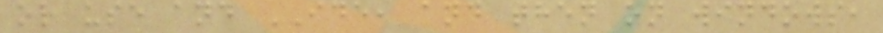or use and IDE, and then on windows,
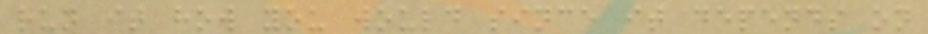run it how you would since it depends on
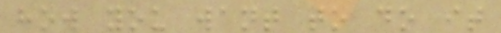how you want to do it
